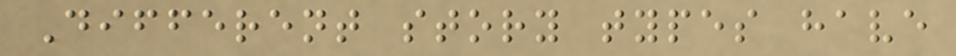Different story types have
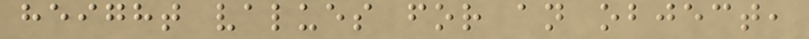height values for an object,
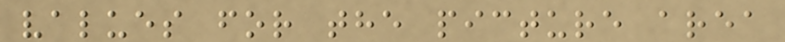values for the picture area
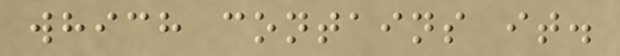which contains it.
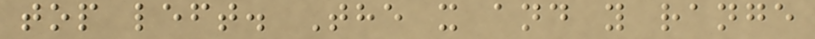top left. The x and y range
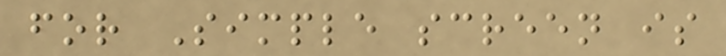for Simple screen is
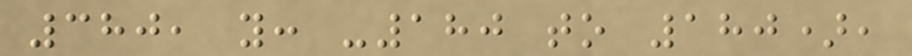380, y: -180 to 180),
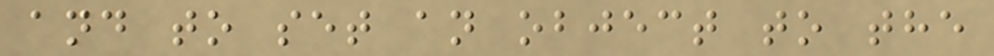and to set an object to the
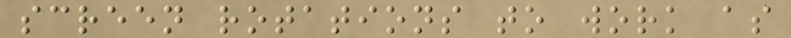screen rotations to work as
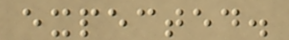expected.
